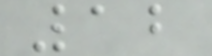12
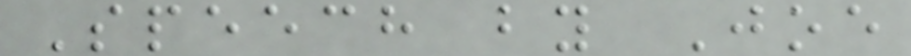Speech by Joe
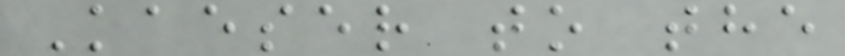Kaeser to the
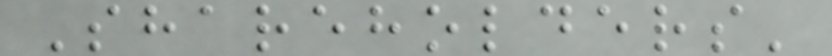Shareholders'
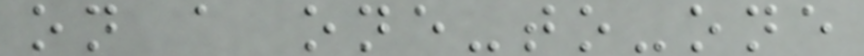on a one-to-one
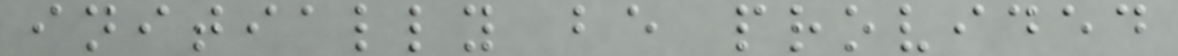initially be provided
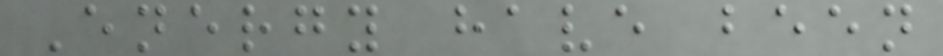Energy have been
